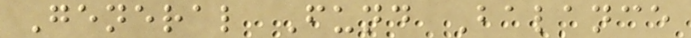General Fund Balance
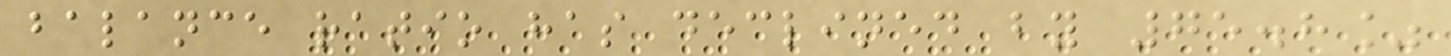balance ratio has declined by 75.8%
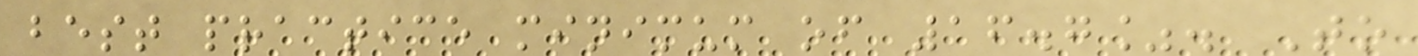best practice minimum of 16.7%. To
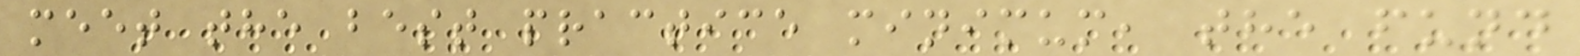meet the best practice minimum, the fund
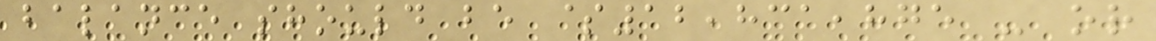balance should be $12,831,875 - or
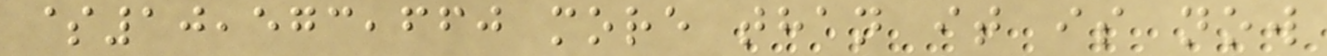$10,573,660 more than it is now
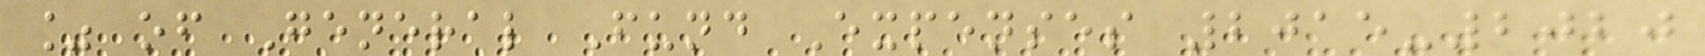% of General Fund Expenses 2015-2020
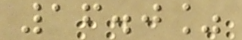16.0%
